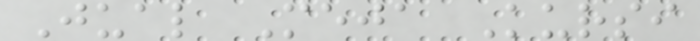Jual Meja Kursi
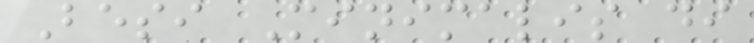Besi Minimalis di
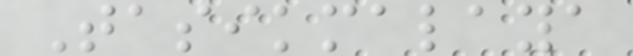Tasikmalaya
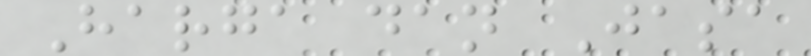Harga dan Jasa
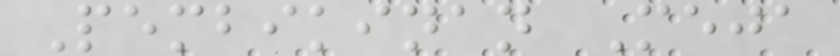Pembikinan Meja
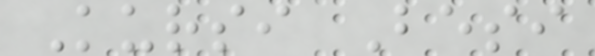Kursi Besi
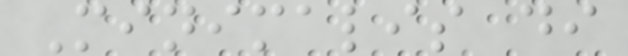Minimalis di
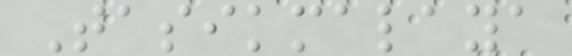Tasikmalaya
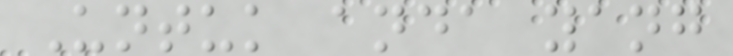Untuk anda yang
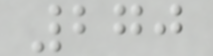270
